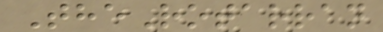TheRotarran
